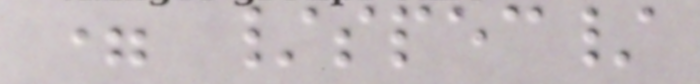= /spec/
